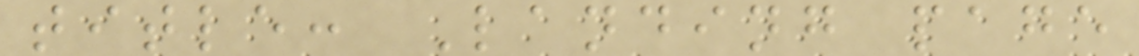title: Landing page
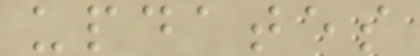updates
